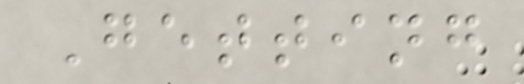Getting
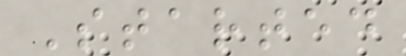Started
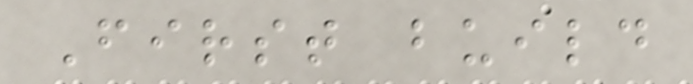First build
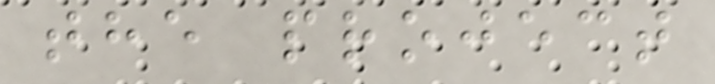the project
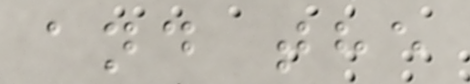and the
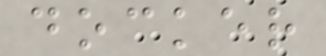docker
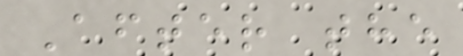After the
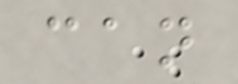can
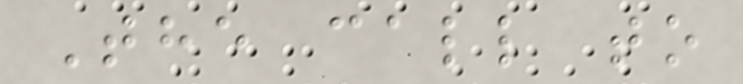The call to
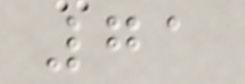71
